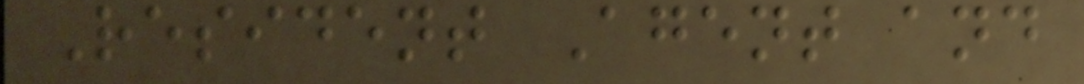Resident Agent and
